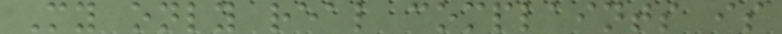My only real complaints is
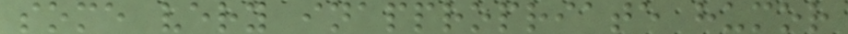some very inappropriate humor
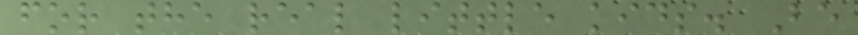for the real little kids. Be
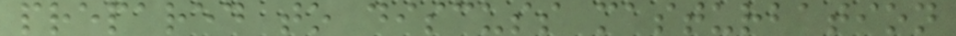prepared to discuss masturbation
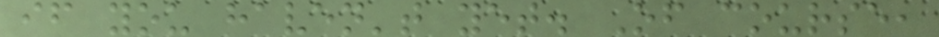if you haven't yet. Of course,
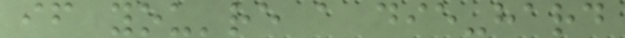if you're a die-hard
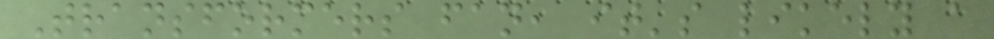Transformers fan, it's likely a
